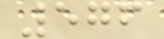576
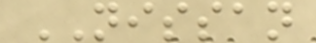NISSAN
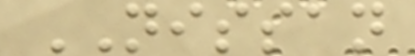NISSAN
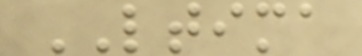LTIMA
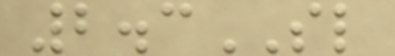2.3SL
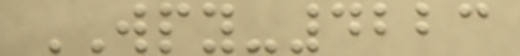WPY-4223
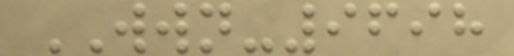WWN-9698
